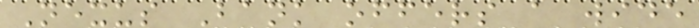Nexus Bank offers a wide
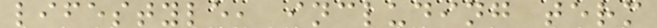lifestyle, including term
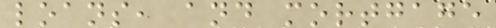loans, and mortgage
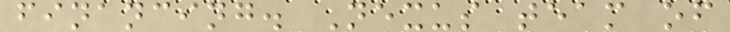financing. Nexus team of
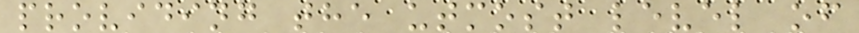providing the utmost level of
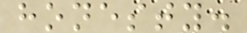honesty.
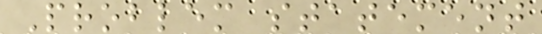Problem statement
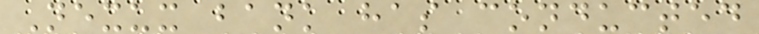Nexux bank has conducted
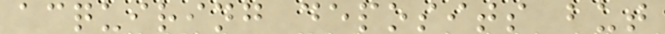acquiring deposits but
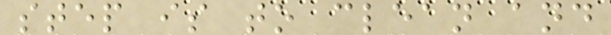step is to clean and
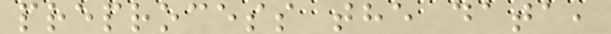preprocess the data,
